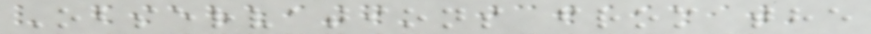Observations from the
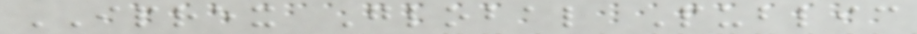IPREX Global Public
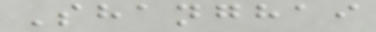Shanghai
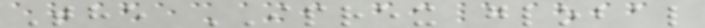The IPREX global
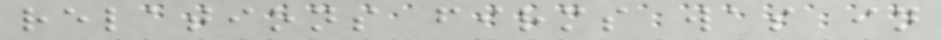relations firms was in
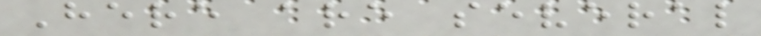Here are several
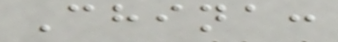China:
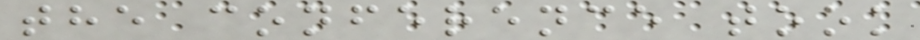the conference took
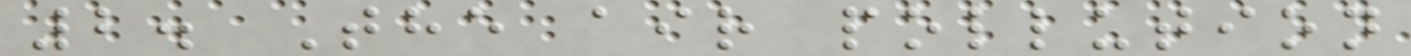2. The air pollution
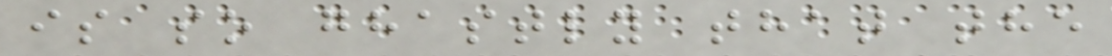is so ghastly that the
